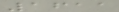1611
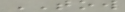TOW
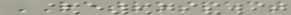RETROSPECT
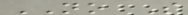NO S
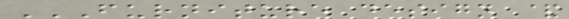FURNITURE DESIGN &
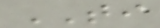TI
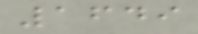1649
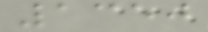1350
